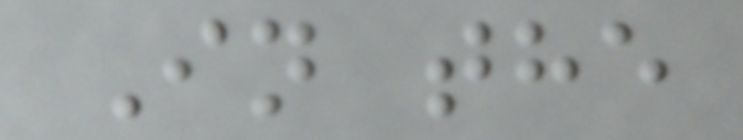In the
